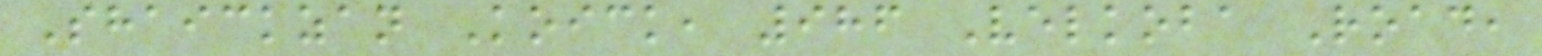Shaickzan Koick, 986 Velkoba Road,
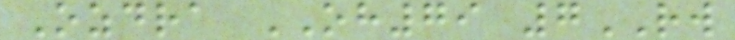Ozdra OH79 7RW
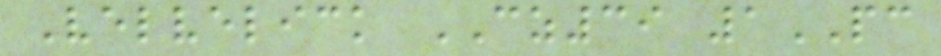Velvelick CZ39 1PC
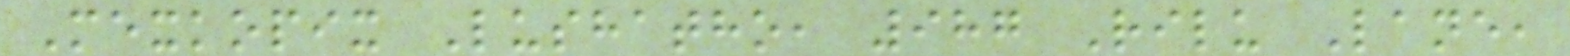Mexkopix Lushatho, 987 Rilu Lane,
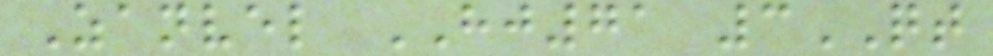Zanvel HJ71 3QT
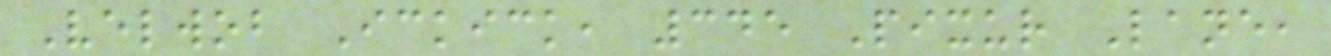Velwob Ickick, 345 Pixur Lane,
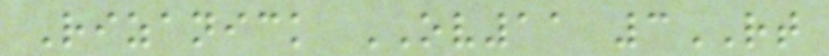Rizanick OV11 3RT
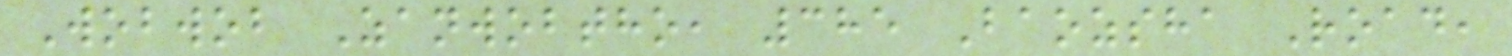Wobwob Zanwobtho, 385 Baozsha Road,
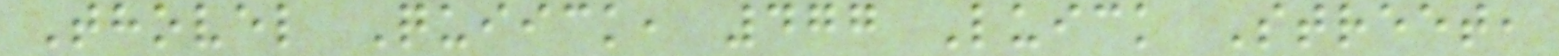Thovel Quiick, 477 Luick Street,
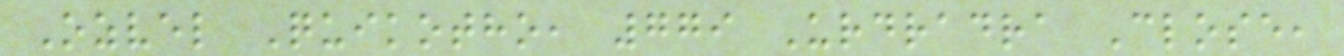Ozvel Quikotho, 779 Urdradra Close,
